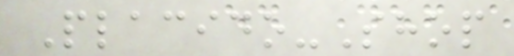Placido-Shop
